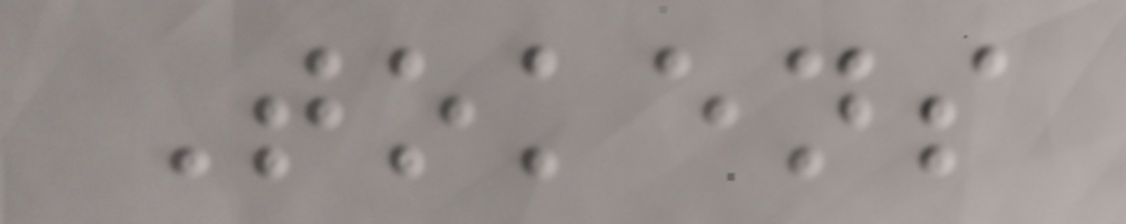Tokens
